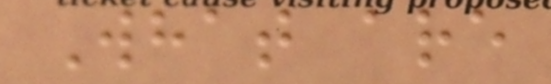What are
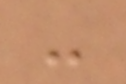-
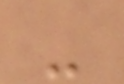-
